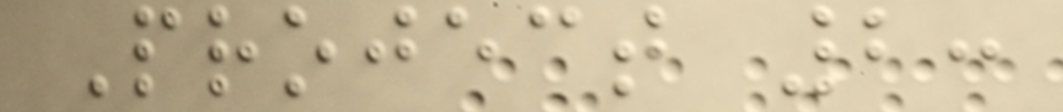Project 2:
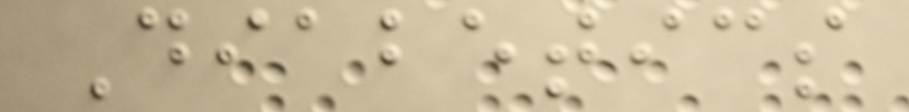Diabetics
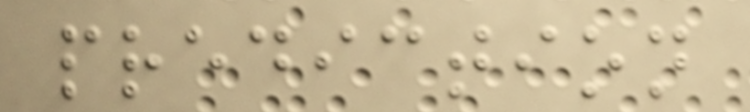prediction
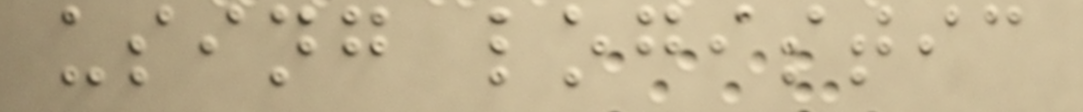using logistic
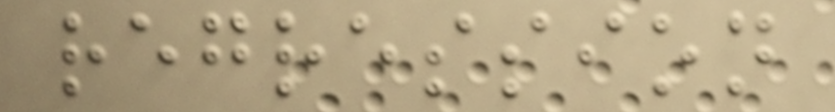regression
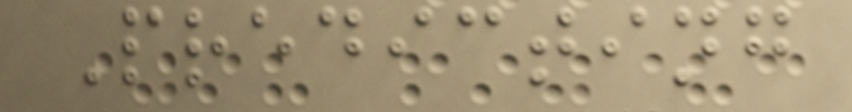Predicting
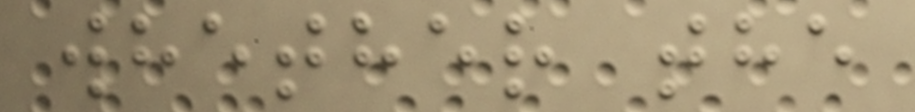whether the
